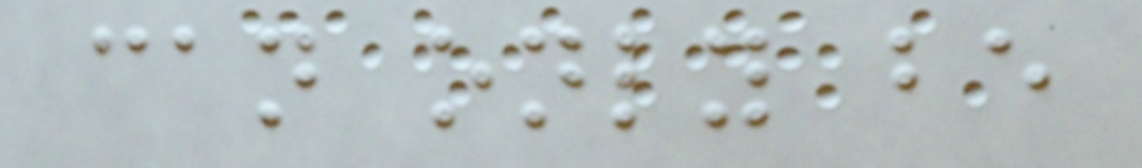can only be
